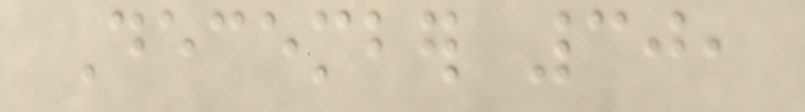December 30,
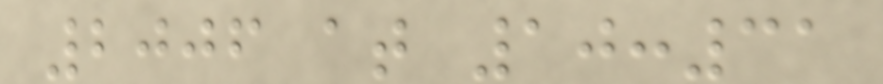2006 at 10:31
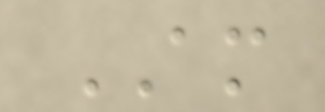AM
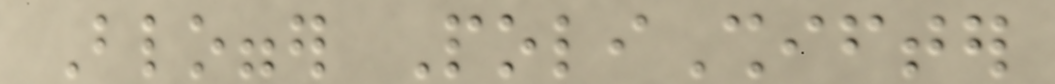Blogger PoliShifter
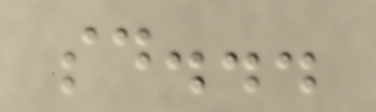said...
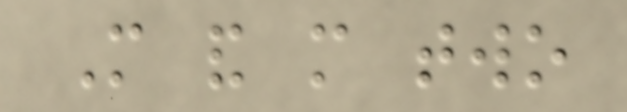More and more two
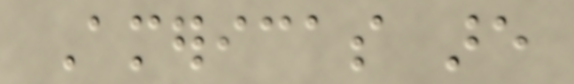Americas are
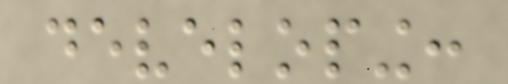developing:
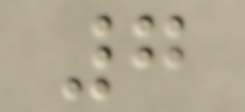7
